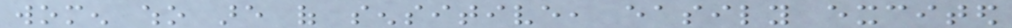women who are of sensitive, easily excited
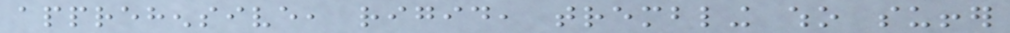apprehensive, rigid, trembling who suffer
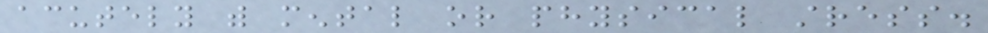acutely with mental or physical stress.
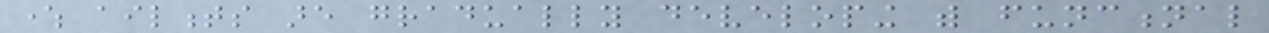where ailments are gradually developing with functional
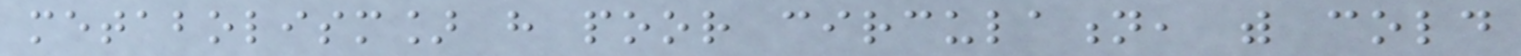metabolism] have poor circulation, with cold
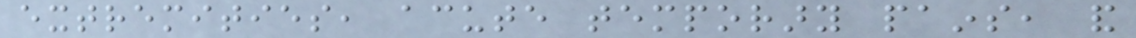extremities, acute temporary pains, and
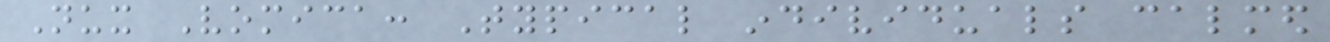Nux Vomica: Typical individuals calmed
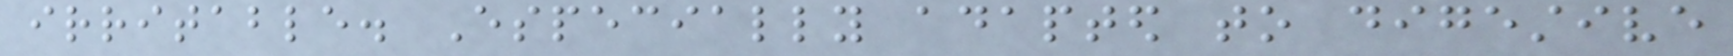irritable. Especially adapted to digestive
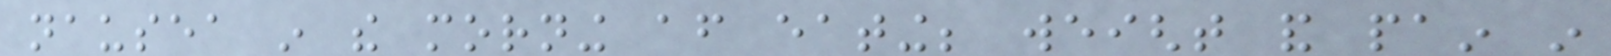nausea in the morning after eating; weight and pain in
